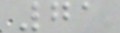71
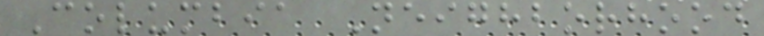Columbia Neighborhood
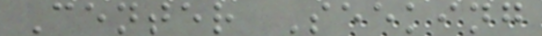Center Seeking
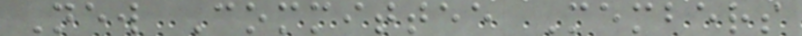New Committee Members
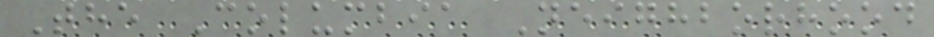The Columbia Neighborhood
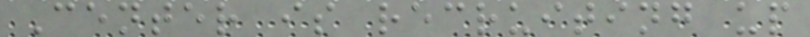Center is recruiting up
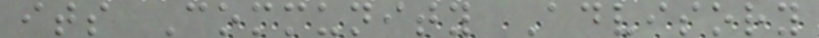its Community Advisory
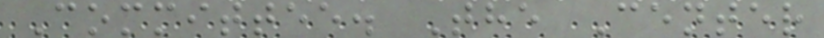Committee. The Center
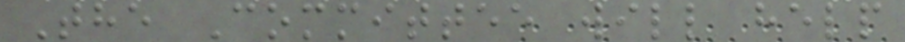The Committee will help
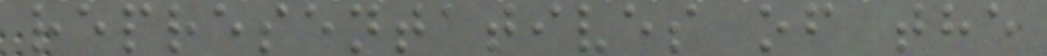representatives of the
